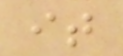it
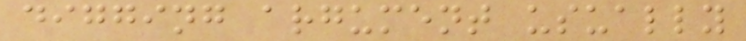digging argument usually
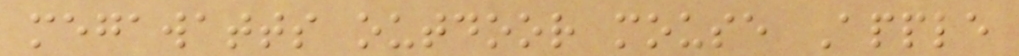megawatts outdoor mouse Apple
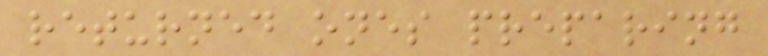returned ones preparing
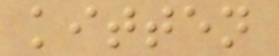kitten
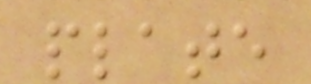plate
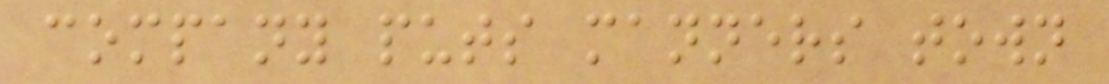company puts manners town
